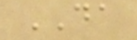DA
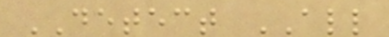DETECT ALL
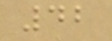42
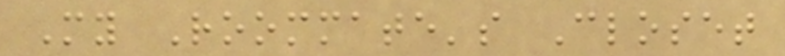My Roommate's Closet
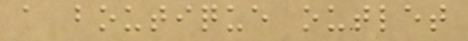a boutique outlet
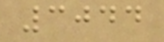3044
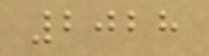2028
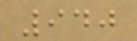940
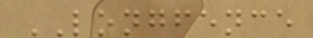LONGFENCE
